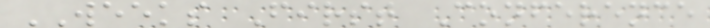WEEKS First Conference
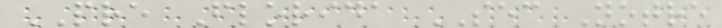PRE Florida SEC Notre
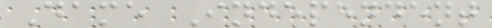Dame Independent
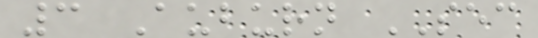3 Auburn SEC
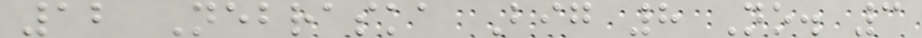12 Nebraska Big 8 No. 3
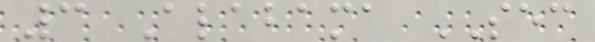3 Alabama SEC
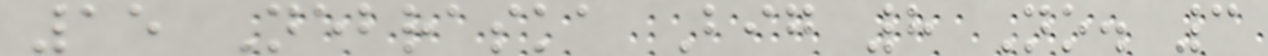15 Nebraska Big 8 No. 3
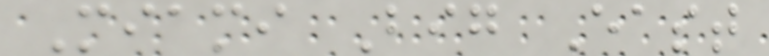Miami Big East
